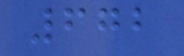672
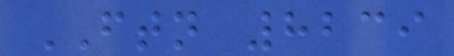FTN 8239
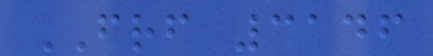FRF 3146
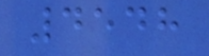4548
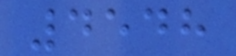4548
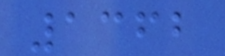1362
